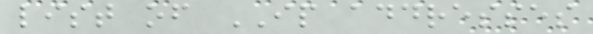list of IP addresses
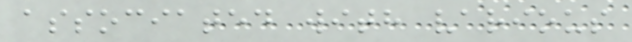associated with various
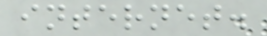internet.
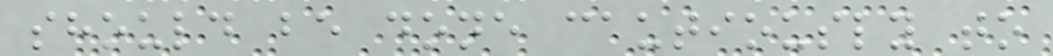should be done cautiously to
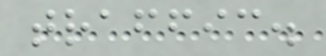traffic.
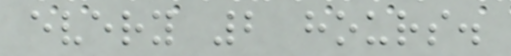every 2 hours.
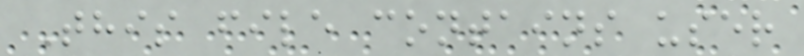This file contains user
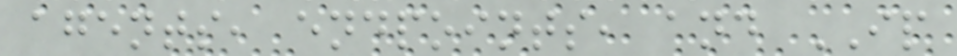agents, endpoints, and IP
